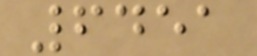6451
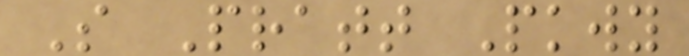S Pratt Pkwy
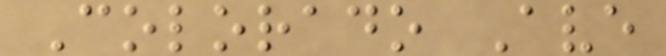Colorado Ave
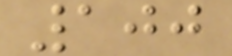100
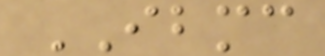IBMC
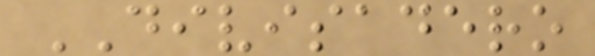DIVISADERO
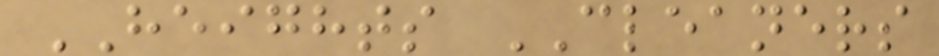HEIGHTS CLEANERS
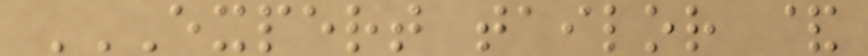EXPERT TAILOR &
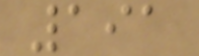191
